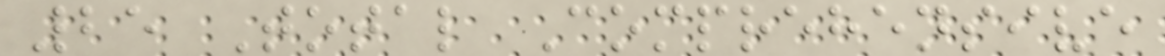25 Total Comprehensive
